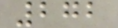272
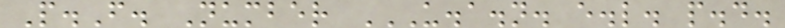P.F. Number U.A.N. E.L. P.D.
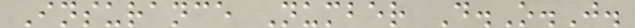Insurance Number D.O.J.
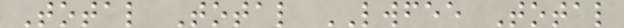Total Total LWFEE Total
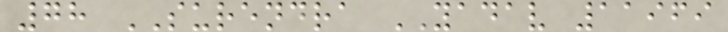78 SURENDRA YADAV 11969
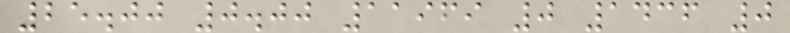25.00 0.00 11969 0 1436 0
